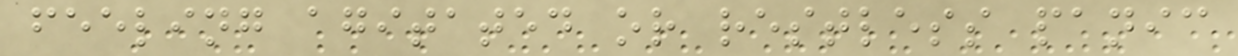feeling agitated or restless panic
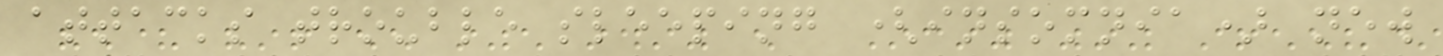attacks trouble sleeping (insomnia) new
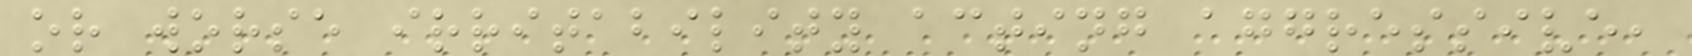or worse irritability acting aggressive,
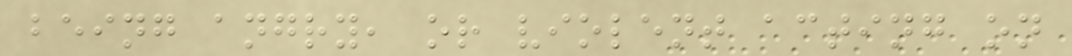being angry, or violent acting on
